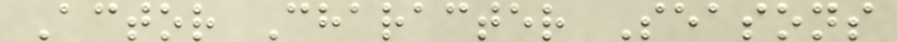Actor Character Seasons
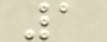1
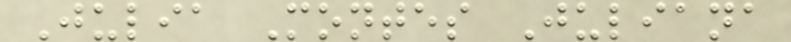Julia Montes Juliana
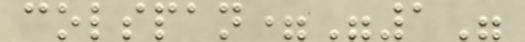colspan="1"
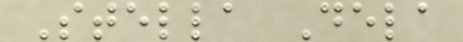Stella Dela
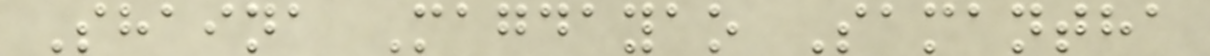Shaina Magdayao Samantha
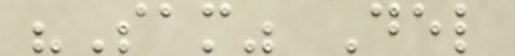"Sam" Del
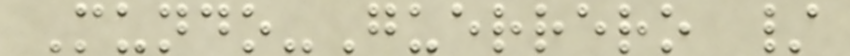Mundo-Guerrero /
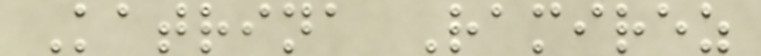Katrina Ramirez
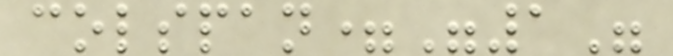colspan="1"
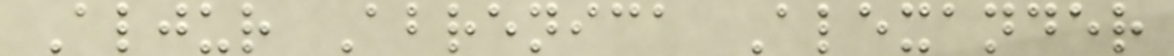Aljur Abrenica Alexander
